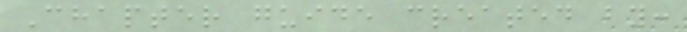Chapter guide created by:
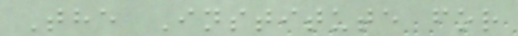The Institute for
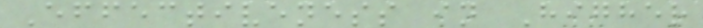Effectiveness in Higher
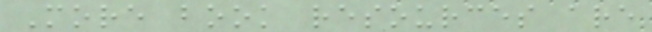More book resources are
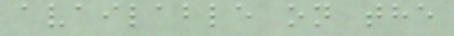available on the
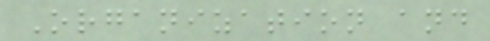Organization and
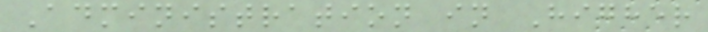Administration in Higher
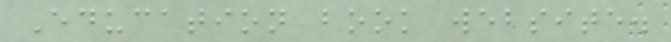Education book website.
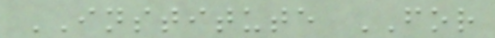INSTITUTE FOR
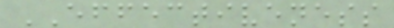EFFECTIVENESS
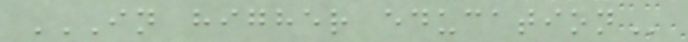IN HIGHER EDUCATION
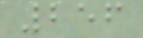256
